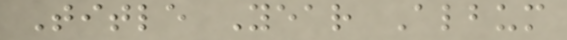Title Year Album
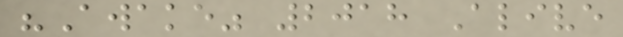"Awake" 2018 Alive
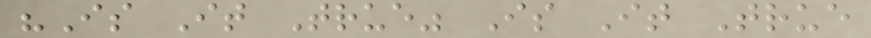"Is It True" Is It True
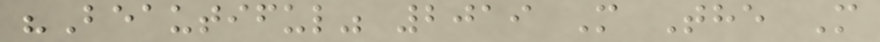"Beautiful" 2019 M The M
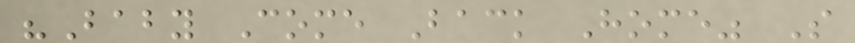"Baby Come Back Home" S
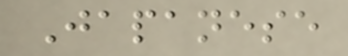Japanese
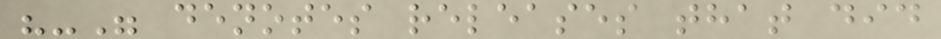"-" denotes releases that did
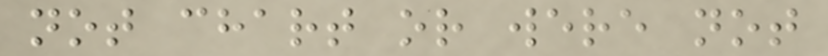not chart or were not
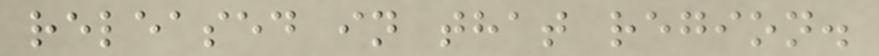released in that region.
